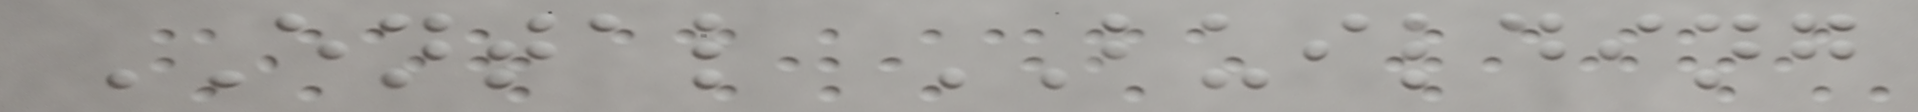ENTAL BUILDING
